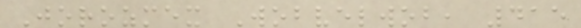Jorozmex Wobvelwob, 415
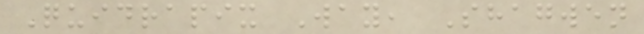Quidrapix Way, Shagwen
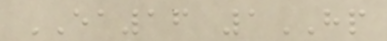EA16 1HP
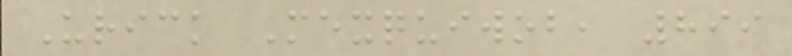Urick Mexquiwob, 899
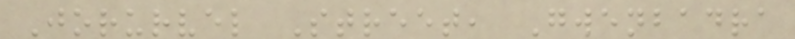Jorurvel Street, Gwenbadra
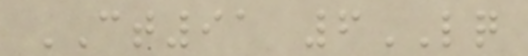CT91 6LQ
